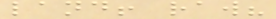land! raw?
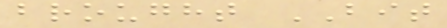brought BIT
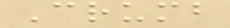Crumb
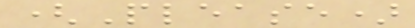(Please)
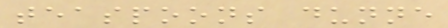teaspoons dunne
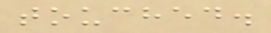touched.
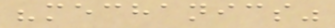"mechanics"
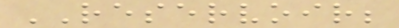RESERVOIR;
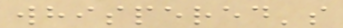whispered's
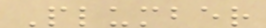Plumber
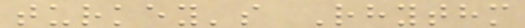turkey's Rhythm
